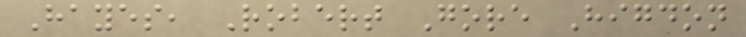Hayes, Robert Gore Higdon
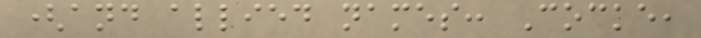(and allied names: Cocke,
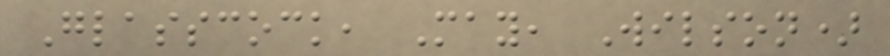Glasscock, May, Wilson)
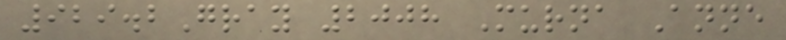929.2Gray 2008 Murna Anne
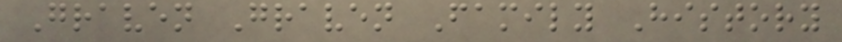Graven Graven Family History
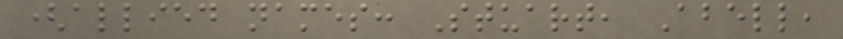(allied names: Stuart, Abell,
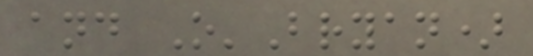and O'Bryan)
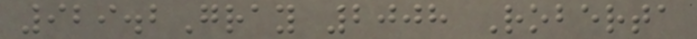929.2Gray 2008 Roberta
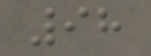98
